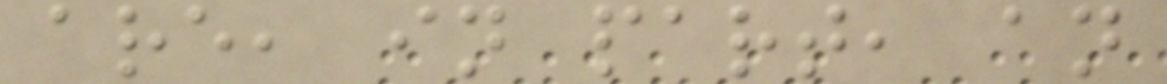are, in part, an
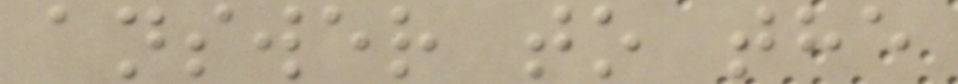answer to the
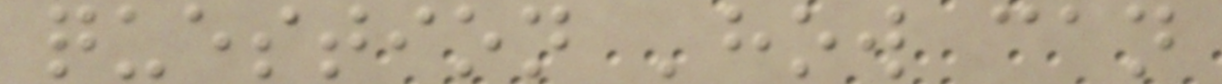question 'how can
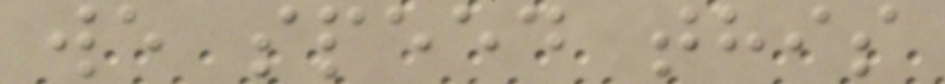we speed this
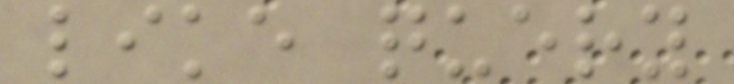like query
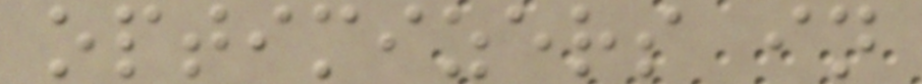optimizers in
